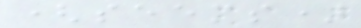(seems)
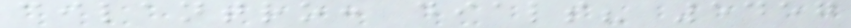cilantro: dials? 5457
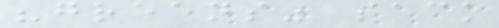"greens" sack
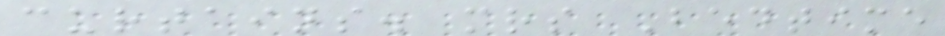curtains. mrs Bedtime
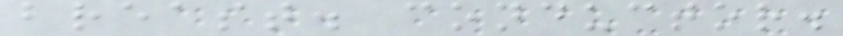breast. conductor.
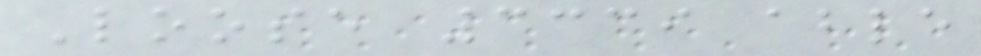Loose 3339 able
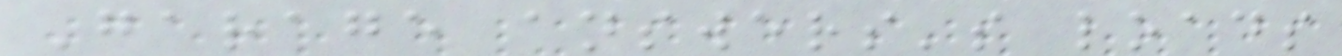Garage answers's loads
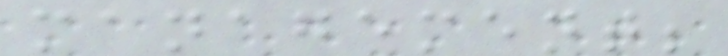management;
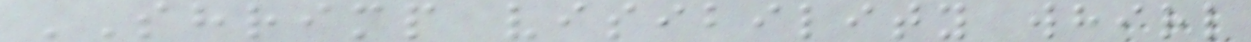SHRIMP visibility whirl
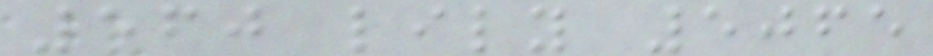560 lily 5065
